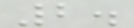2.
